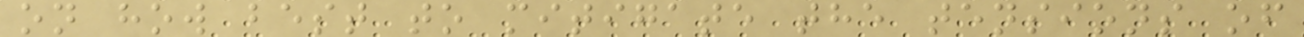on how best to mitigate the tensions of
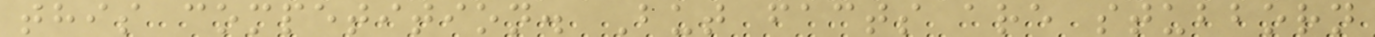this competition. But facts are stubborn
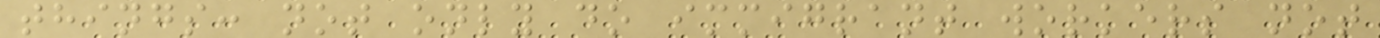things: not only do immigrant workers not
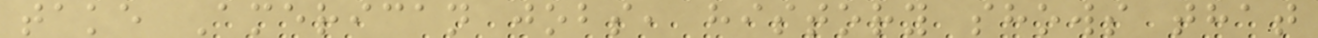take American jobs, history shows that
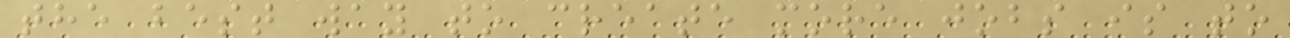the best way to create more jobs is to
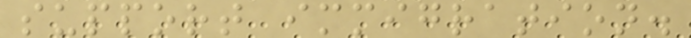support immigration.
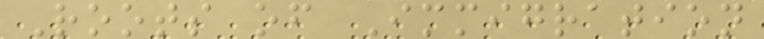Roots of Immigration
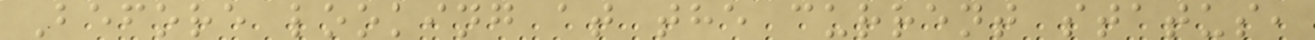Before looking at the current status,
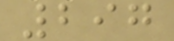297
